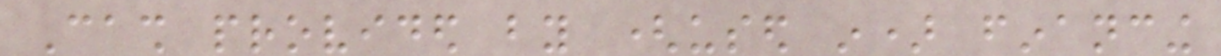Cash provided by (used in) financing
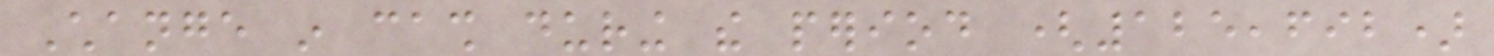Change in cash during the period (125,692)
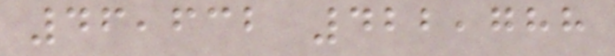46,632 422,788
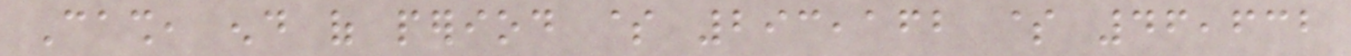Cash, end of period $ 293,162 $ 46,632
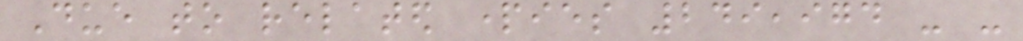Due to related parties 249,974 - -
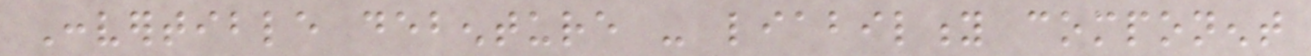Convertible debenture - liability component
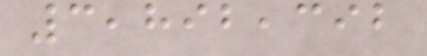3,892,392
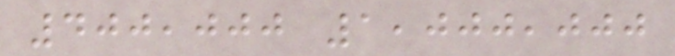400,000 1,000,000
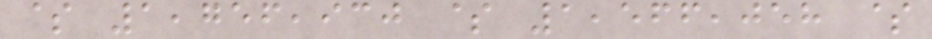$ 1,756,930 $ 1,566,058 $
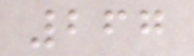267
